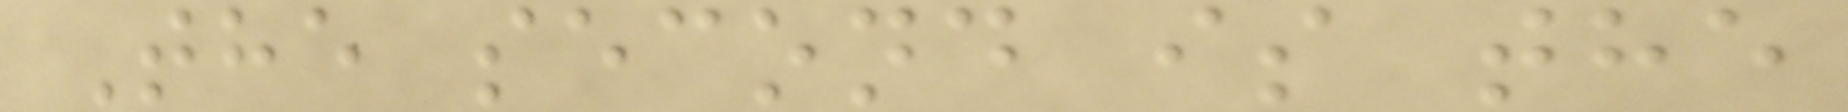The second is the
